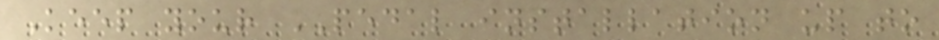Keep your PEDAL installation up to
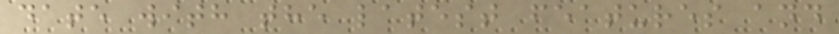date with the latest features and
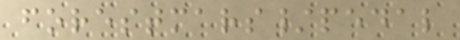forestmars/pedal
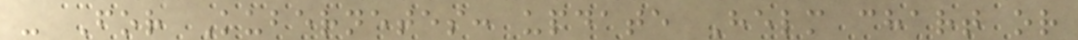- For Kubernetes: update Helm chart or
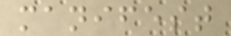manifest
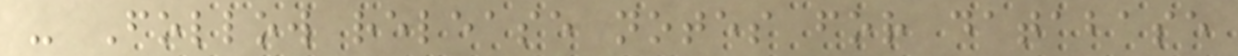- Follow release notes for database
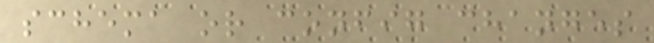schema or config changes
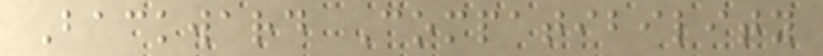Backward Compatibility
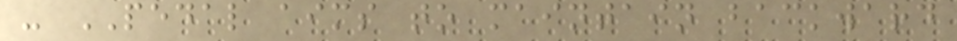- PEDAL aims to maintain backward
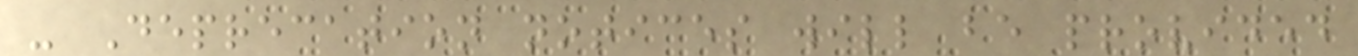- Deprecation notices will be provided
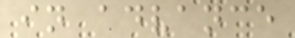in advance
